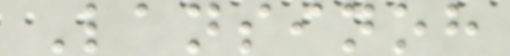Lansinoh
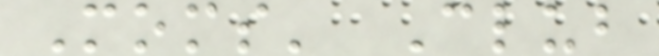Moms' Club
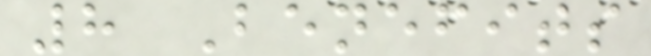8 Benefits
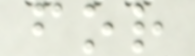for
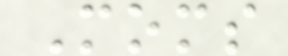Moms
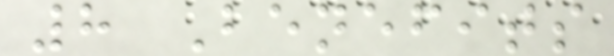8 Benefits
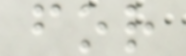for
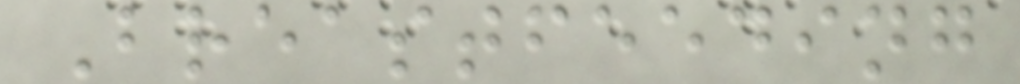Breastfeeding
